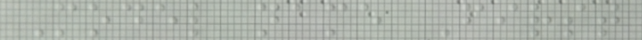Model name First
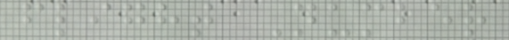flight Number
